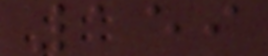159
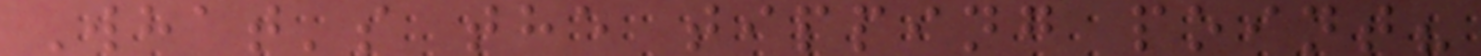What's the tipping point?
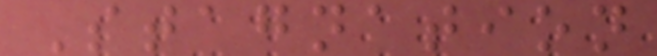Stagnation
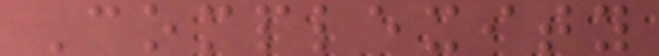Complexity
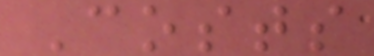Costs
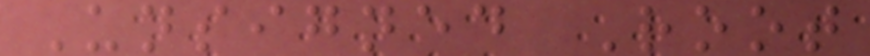Unsigned Root
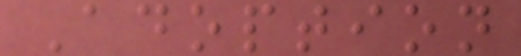Adoption
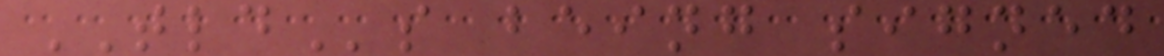TLDs being signed
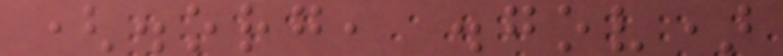(.org, .gov)
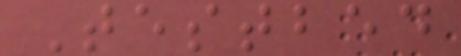Testbed
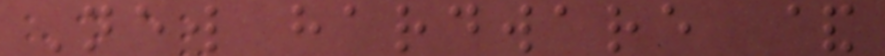New hardware &
